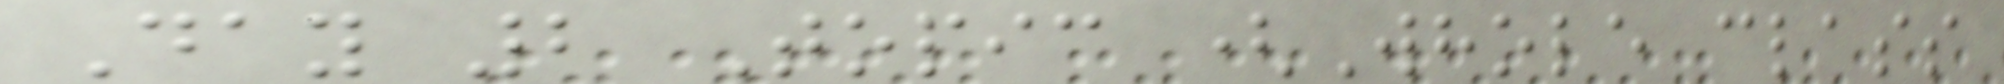Day 2 Topic (Whole class
